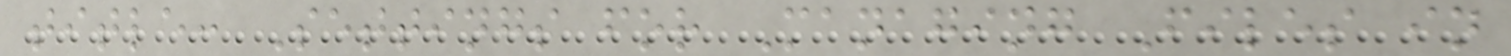title: Settings for Managing Files in
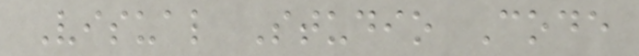Visual Studio Code
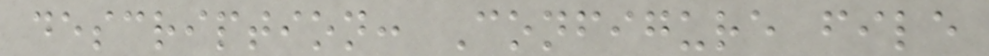description: Configure file
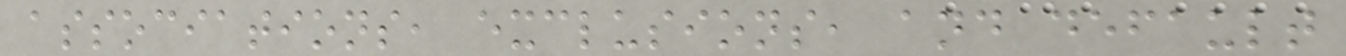associations, exclusions, and default
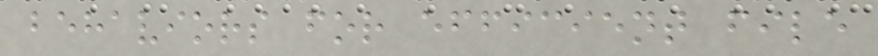behaviors for efficient file
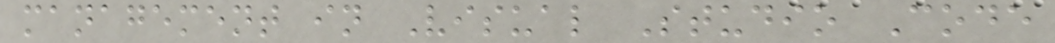management in Visual Studio Code
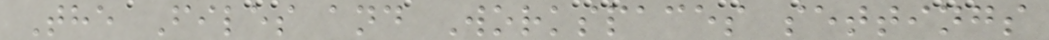The Files and Workspaces settings
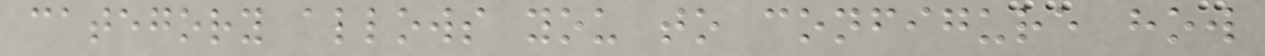category allows you to configure how
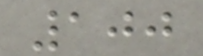100
